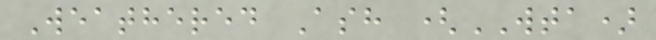Weathered Ash (WTA)
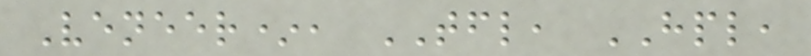Veneer*, TFL, HPL,
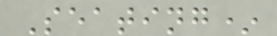Seating*
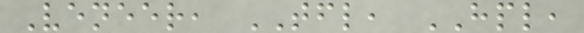Veneer, TFL, HPL,
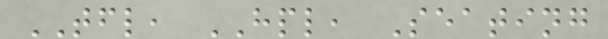TFL, HPL, Seating
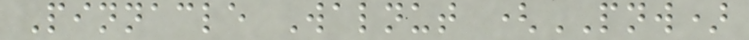Pinnacle Walnut (PNW)
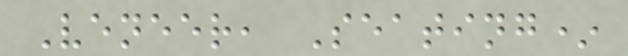Veneer, Seating*
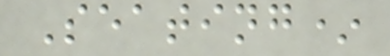Seating*
